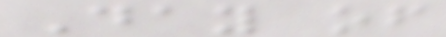Day of
